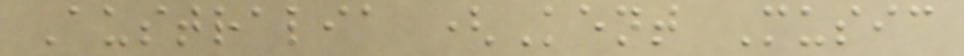Australia (Kent Music
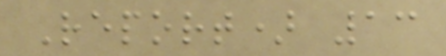Report) 13
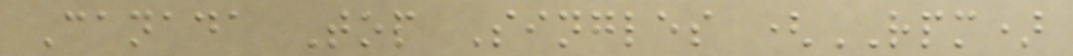Canada Top Singles (RPM)
